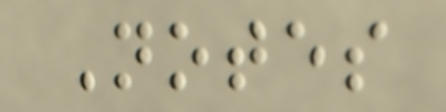Notes
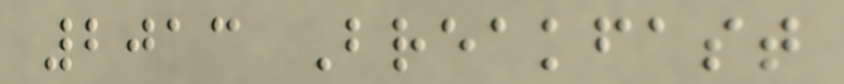2013 Breakfast
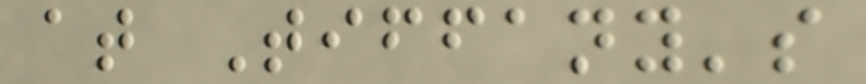at Tiffany's
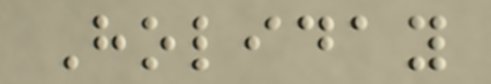Holiday
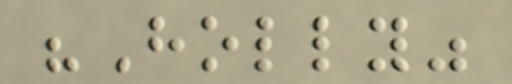"Holly"
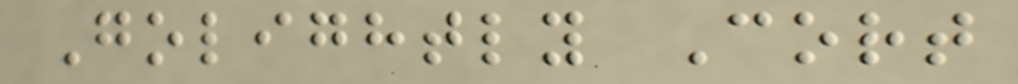Golightly Cort
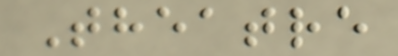Theatre
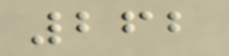262
